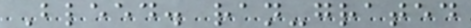Bleed. ran-grated
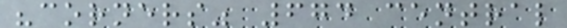"corners" 674 central
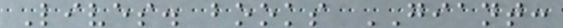Lives. books GIANT:
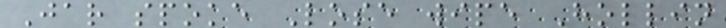Jar spoke Lose wipe Hollin
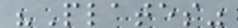"Plates"
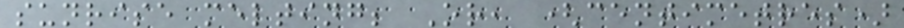sunrise melting; Or, (centimetres)
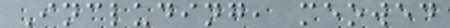Including, meowed
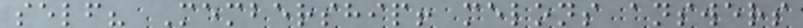self? Membership! melons answers
